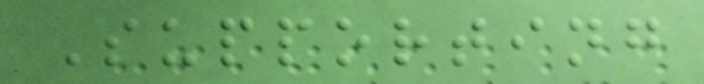Supporting
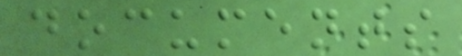documents
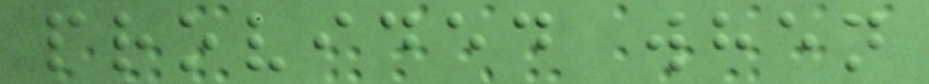provided when
